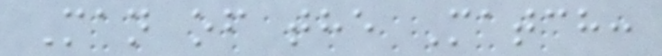Man of the Match:
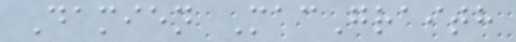Damien MacGraith
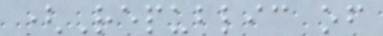(Republic of
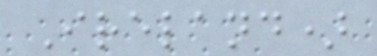Ireland)
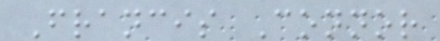Francis Connor
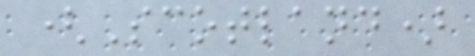(Scotland)
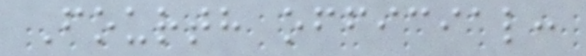Fourth official:
